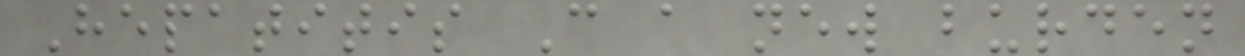Hepatitis C a new burden
